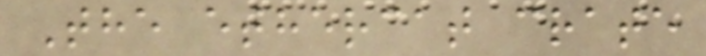The ethercat crate
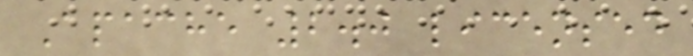Apache 2.0 licensed
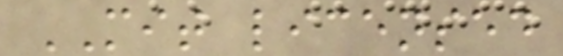MIT licensed
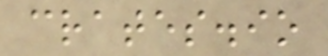crates.io
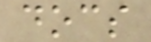docs
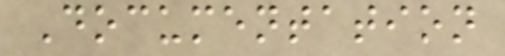Documentation
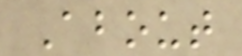About
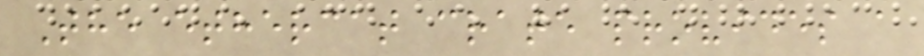The ethercat crate provides a
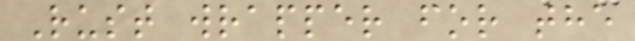Rust wrapper for the
